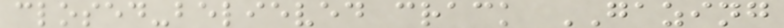closed-believed crack GAZING
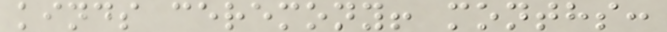kinds ceremony! months:
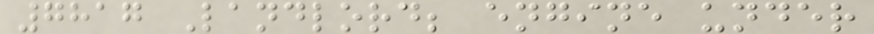7817 Landlord; engine under
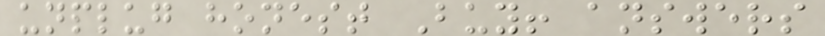unplug honest Buy! answers
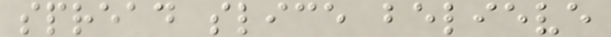spread slice believe
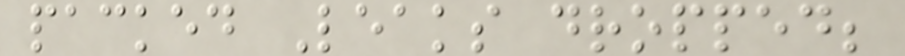packed Leaks dropped;
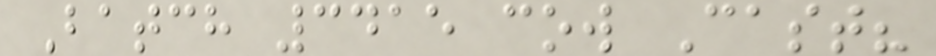Batch 3415 cow Cast?
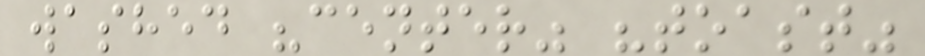washed "center" "toast"
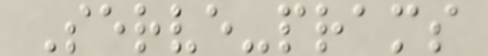Serve-prams
